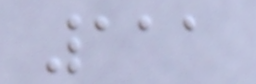111
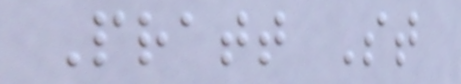Pratt St
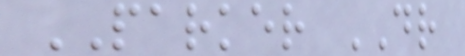PARKER DR
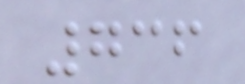736
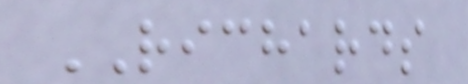RICHARDS
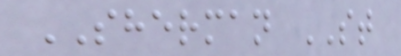SHERMAN ST
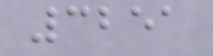3251
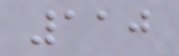110
